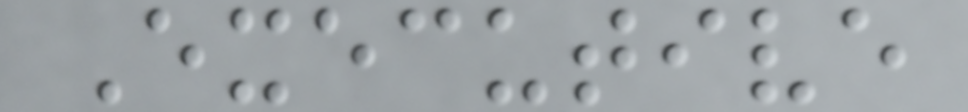Executive
